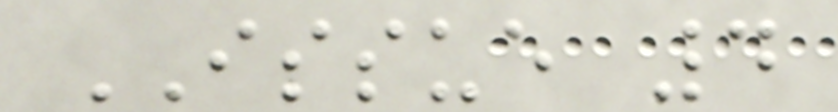ISSUE 4
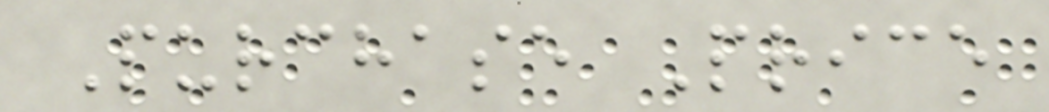Purchase Price
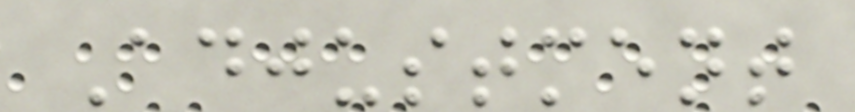Adjustment
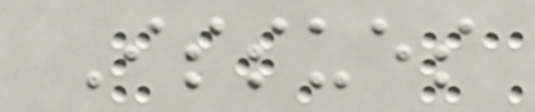Issues
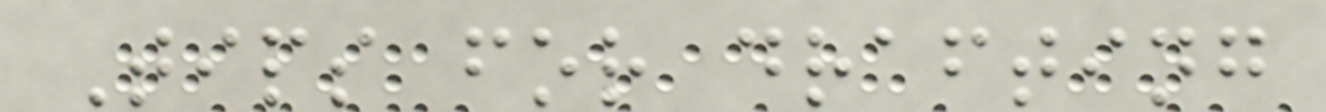Tips for drafting
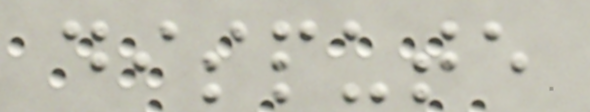dispute
